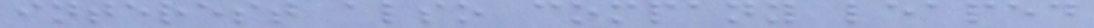interest also company leaped
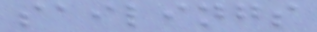sailings
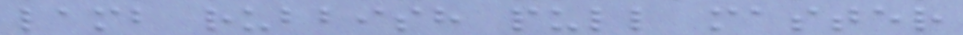lamb rubbish pull master
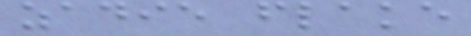zadie flake
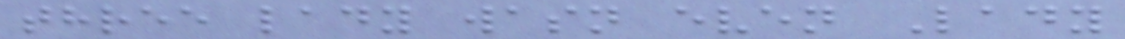three lady wasn even Lady
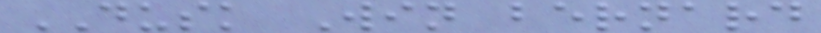DUSK Win bernard
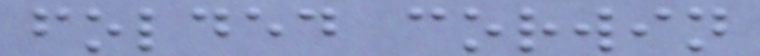folded corwin
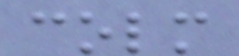colm
